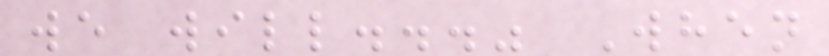we will..." When
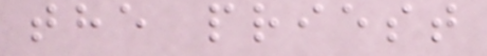the priest
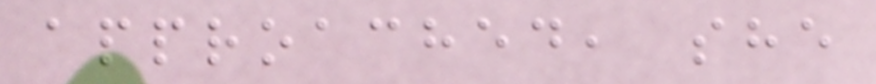approached, she
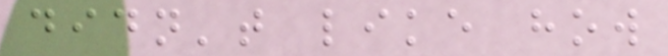didn't like how
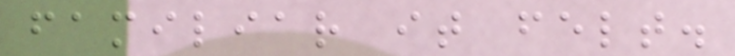familiar it felt.
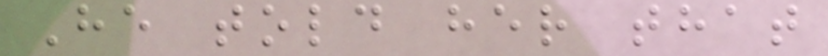He told her that
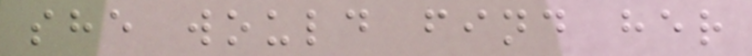she would find her
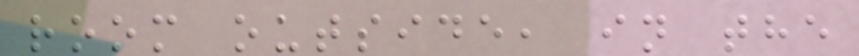room outside, in the
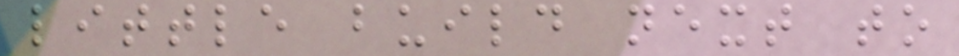little build next to
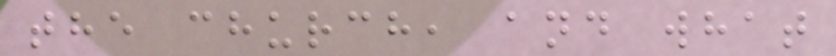the church, and what
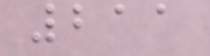211
